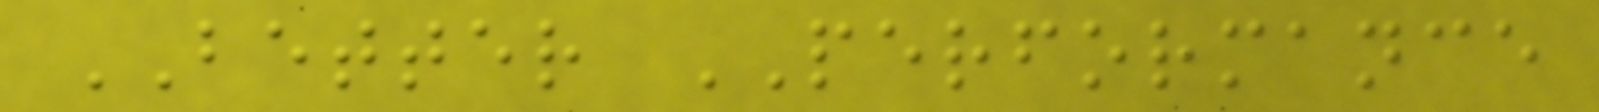BETTER PERFORMANCE
